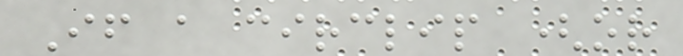If a circlip (or
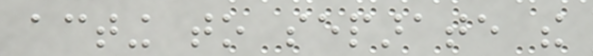acting to separate the
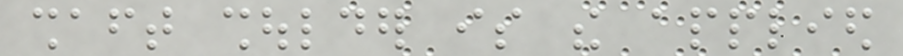shaft shoulder is the applied
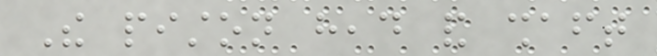The piston head and shaft
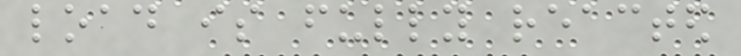load is fully reacted
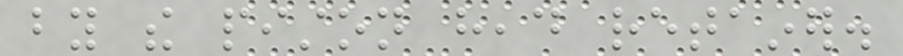by the piston head retainer.
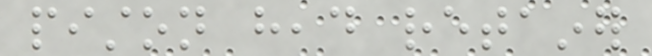piston head retainer
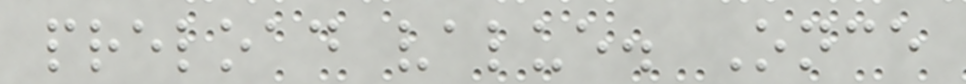preload value. Once
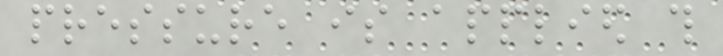pressure is applied this
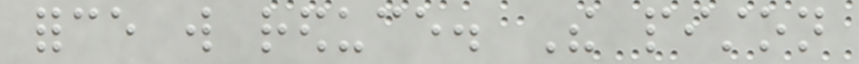force will reduce. The piston
